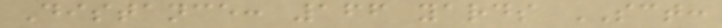Distance: 166 yards SCT:
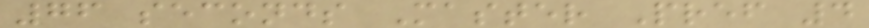76 seconds Master Pref 4
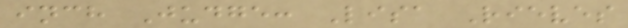inch Judge: Lisa Rieves
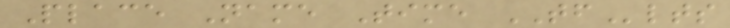Place Name Time TFlts
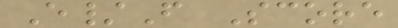E/F Score
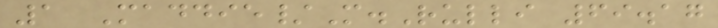1 Maddie/M.Rulli 69.17
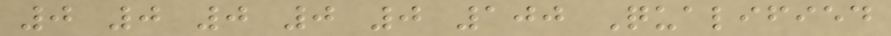0 0 0 0 0 100 Qualified
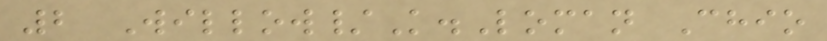2 Willow/K.Loman Chio
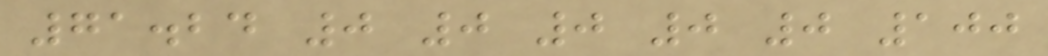71.24 0 0 0 0 0 100
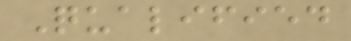Qualified
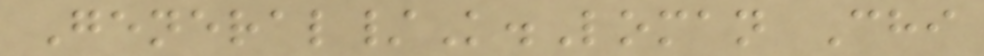General/K.Loman Chi
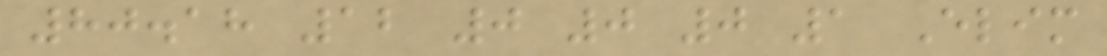80.18 12 0 0 0 1 Elim
